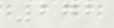272
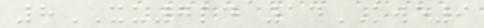8XU7ld 14KWE9
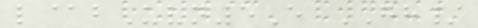l@bUvn5E GH/
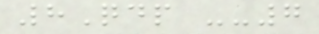8Qdp --7
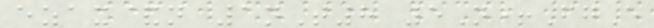ezax&n 1nT8 5N+FgE
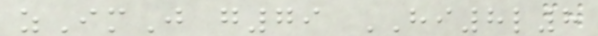zImJ g79 HI8l8
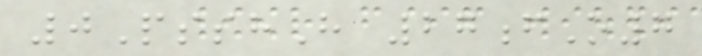0PsshH 27fO7
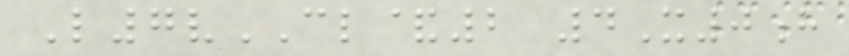L7vCL&2 4X0h
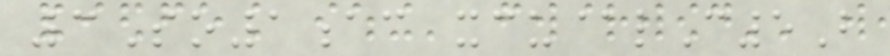3So1ac xcu@lC5B
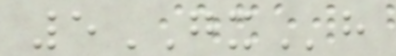5GXh
